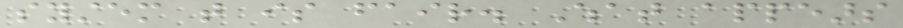system that is fair. What appears
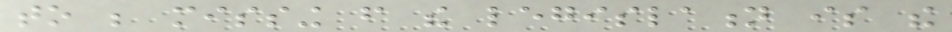to be missing from the legislation is the
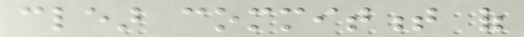clear commitment of
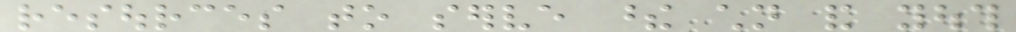resources to serve these children and youth
